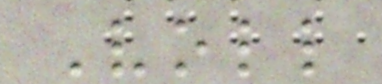Voll
